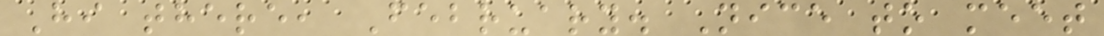Hi there, February. Nice to meet
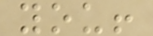you!
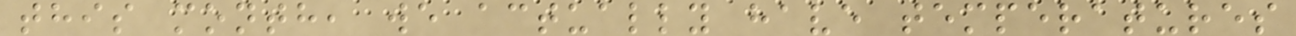this month, we actually have temperatures
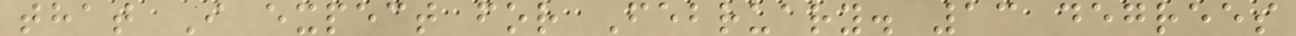that I expect for February. 13 degrees
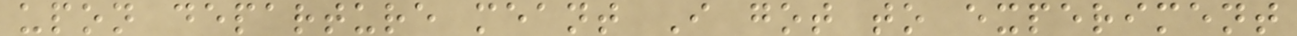upon departure meant I got to experiment
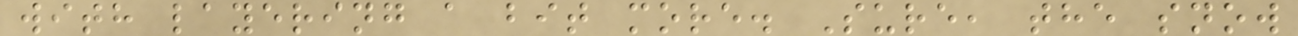with layering a bit more. Sure, the snow
